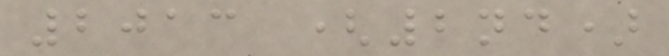2013 (2nd)
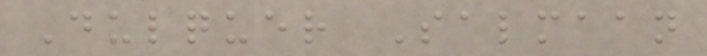Dulquer Salmaan
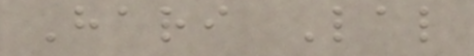Hari Lal
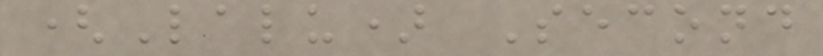(Lalu) Second
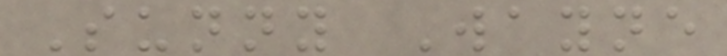Sunny Wayne
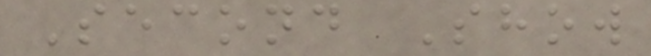Second Show
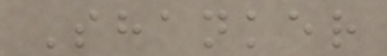Shanker
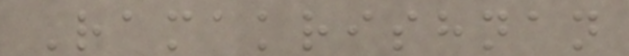Ramakrishnan
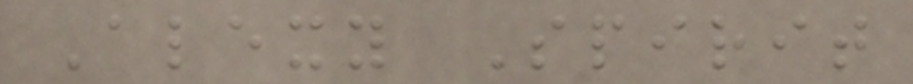Alexy Spirit
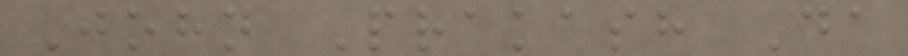John Prakash Da
